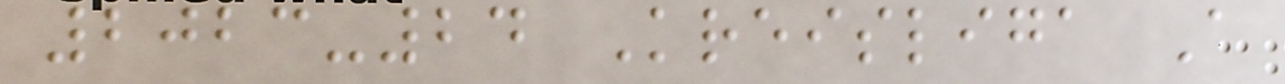2023-24 Kreisliga A
